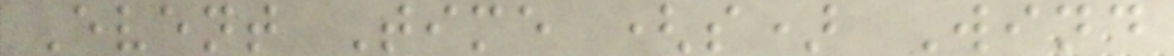Event Time (s) Wind
